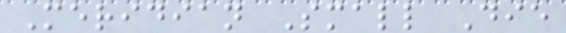Meridian Small Die
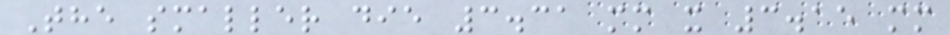The smaller die 3.31 mm x 3.15 mm
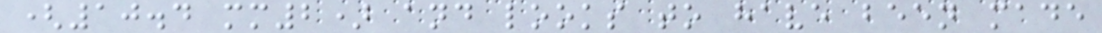(10.4 mm2) and looks to have been made
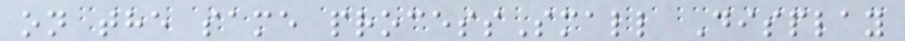on the same processSmall Display
